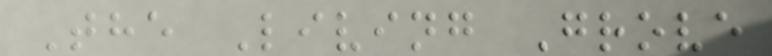The Living Grove
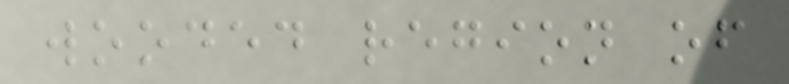wooded region of
